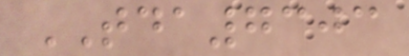TDA7303
